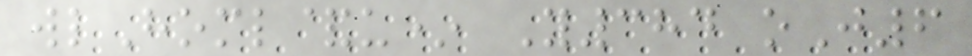wlHoml&u* Y384 oJ6
